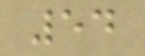54
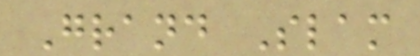Grand Slam
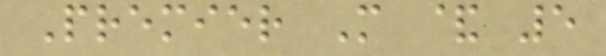Premier M & 5
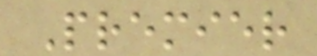Premier
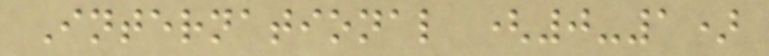International (0-1)
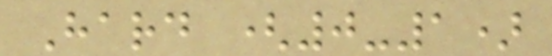Hard (0-1)
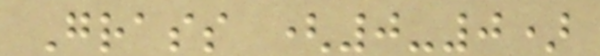Grass (0-0)
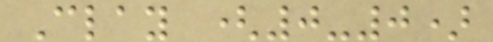Clay (0-0)
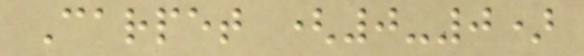Carpet (0-0)
